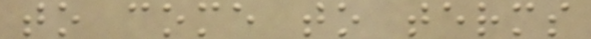to come to terms
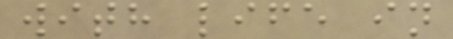with life in
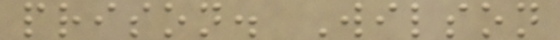prison. Wilson
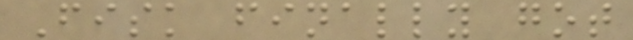Fisk finally got
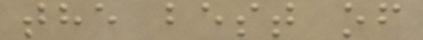the best of
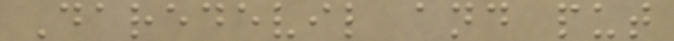Daredevil and put
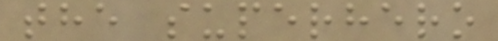the superhero
